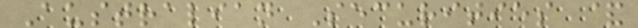Australian Securities &
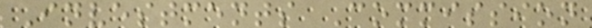Investments Commission
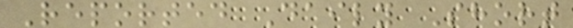Reported Daily Short
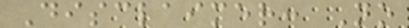Disclaimer: No
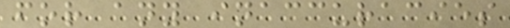for any inaccuracies
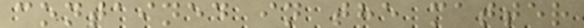contained in the matter
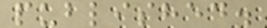published.
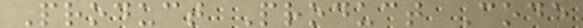Product Product Code
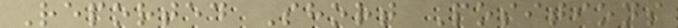Reported Short Positions
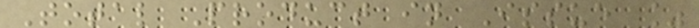Total Product in Issue %
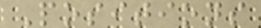Positions
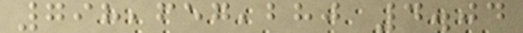798,657,280 4.04
